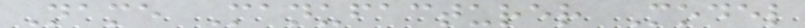Name Manufacturer Model
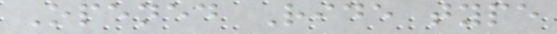Opened Ride type
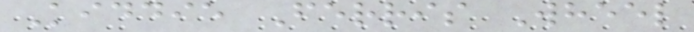Kiddie Ferris Wheel
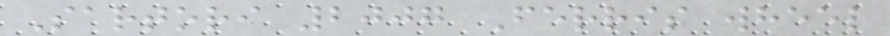Sartori 2007 Ferris wheel
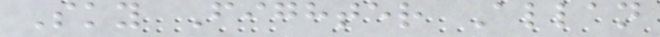Sky Fighter Allan
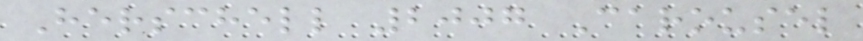Herschell 2007 Carousel
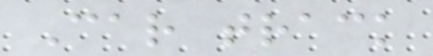Car track
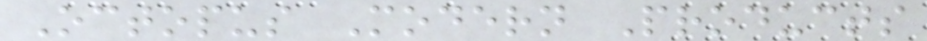Octopus Modern Products
